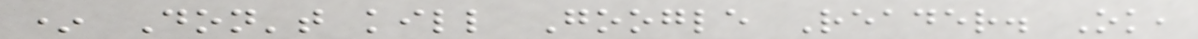* Don't kill Google Reader. Ok,
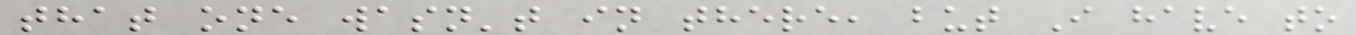that one wasn't in there, but I have to
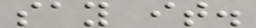say it.
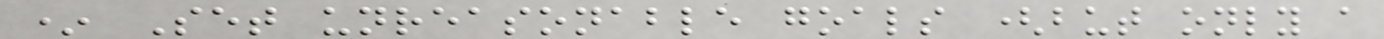* Set unreasonable goals (but only a
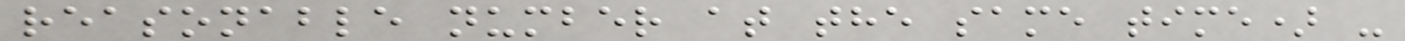reasonable number at the same time) -
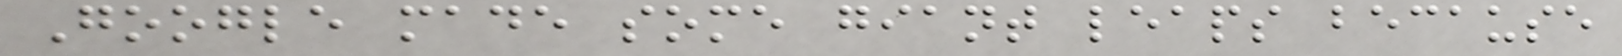Google made some giant leaps because
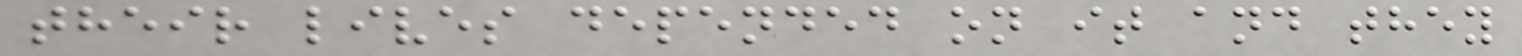their lives depended on it and they
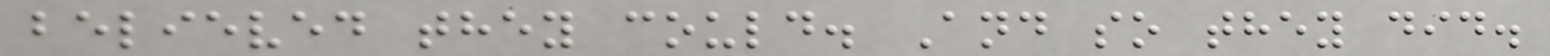believed they could. And so they did.
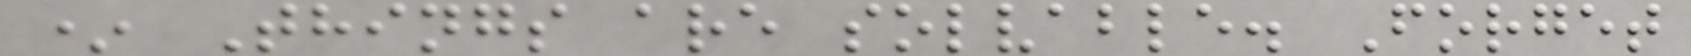* Things are solvable. Forget
